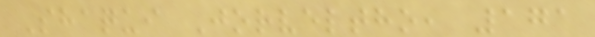Shaqui Jorveltho, 171
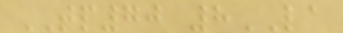TP70 8LA
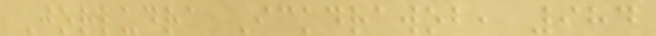Jorludra Ickdrawob, 984
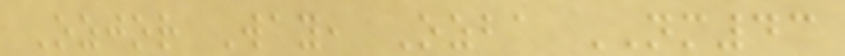Ozjor Way, Ozba NM43
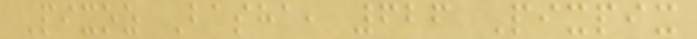Pixoz Basha, 626 Pixpix
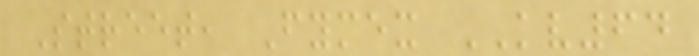Street, Fymex KV64
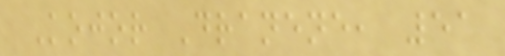Kojor Dranene, 51
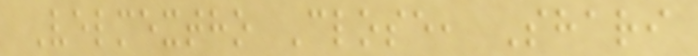Velmextho Close, Shari
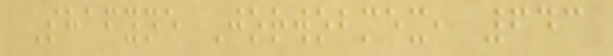Shafyne Jorwobmex, 643
